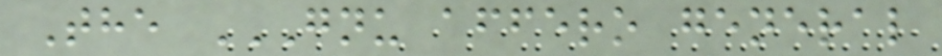The GNU AFFERO GENERAL
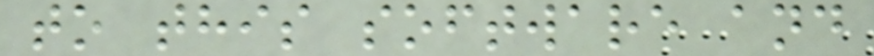to this software and
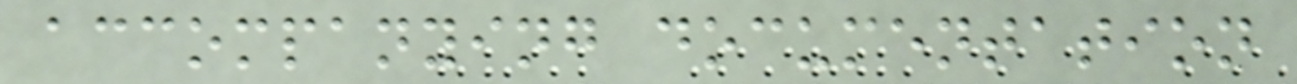accompanying documentation
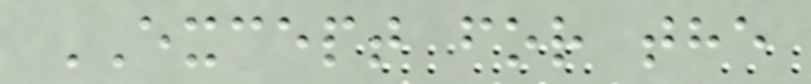EXCEPT for the
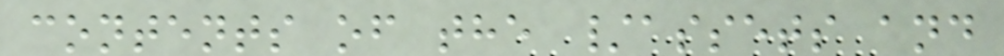contents of the /assets and
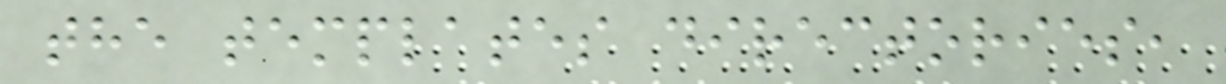the templates directories,
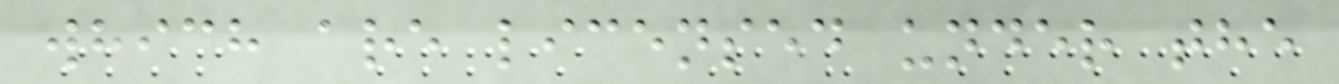which are licensed under the
